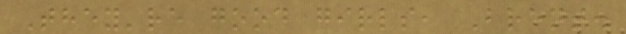They're good girls, Brent.
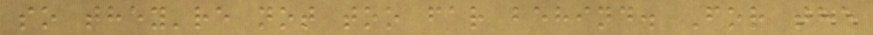so they're not too far behind. For the
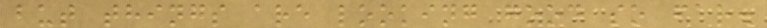but things are looking good so far.
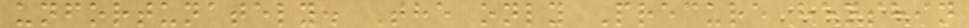unfortunately. The only Precure henshin
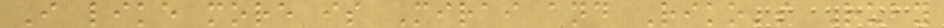I like more is Mirai and Riko's Ruby
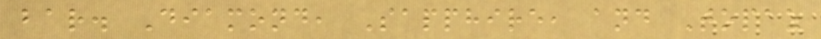bar. Diamond, Sapphire, and Topaz
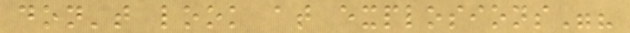don't look at explosions"?
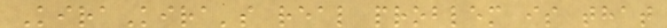KiraKira's real problem is that
